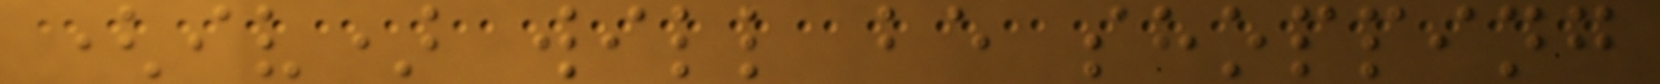(iv) will be shopping
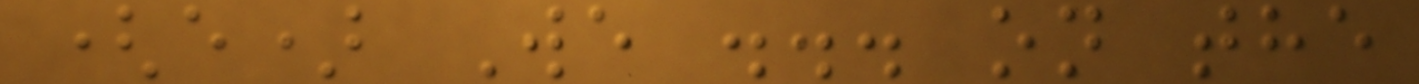(e) We ... on the
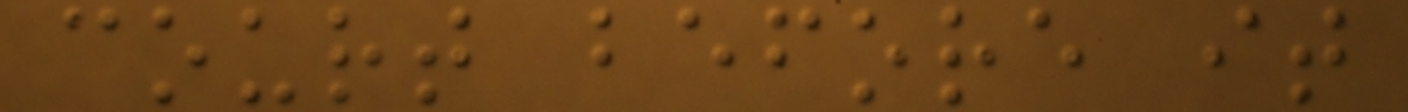court before it
